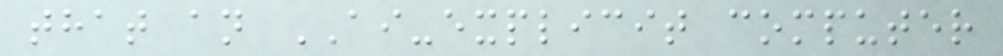that an AI-explicit computer
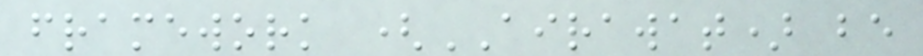framework (AIRAWAT) be
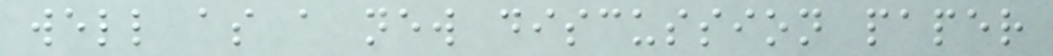well as a new discussion paper
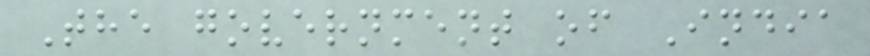The government of India
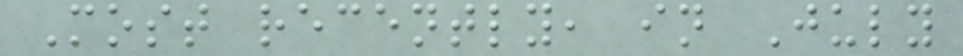Most recently, in July
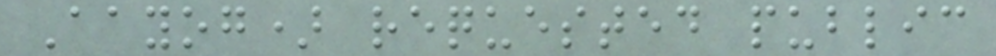Aayog) requested public
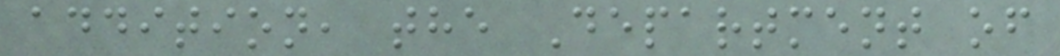addition, the Department of
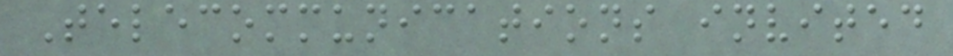Telecommunications invited
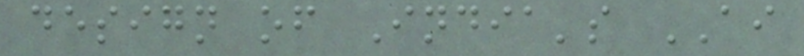design of India's AI
